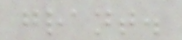grant.
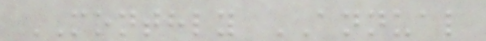MONTHLY ANNUAL
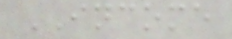INCOME
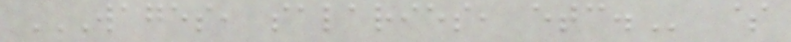WAGES, SALARIES, ETC. $
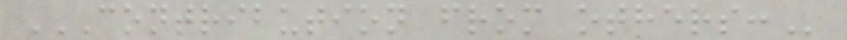CONTRIBUTION FROM OTHERS:
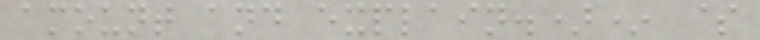amount and explain.)* $
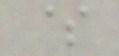$
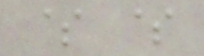$ $
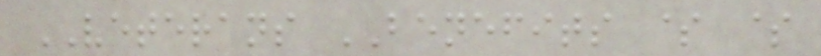VETERANS BENEFITS $ $
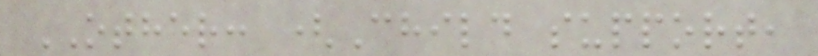OTHER: (Child support,
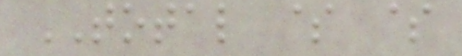TOTAL $ $
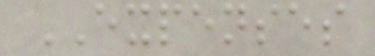EXPENSES
